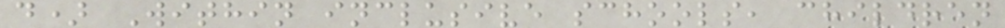d) Within inclusive schools, children
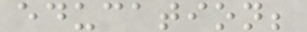education;
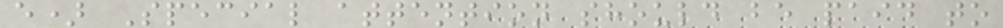e) Special attention should be paid to
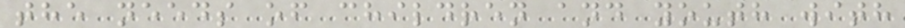the needs of children and youth with
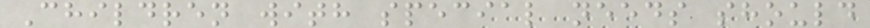Children with special needs should
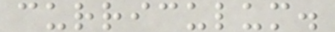curriculum.
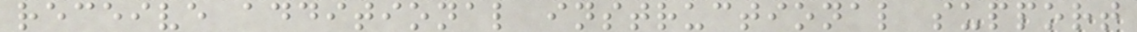receive additional instructional support
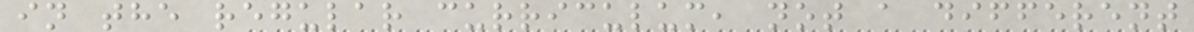in the regular curriculum, not a different
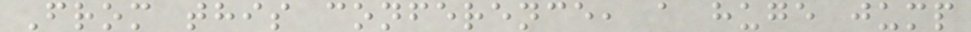From this conference, a huge jump
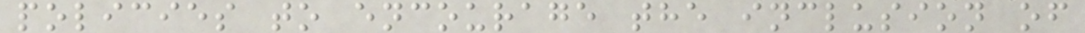policies to encourage the inclusion of
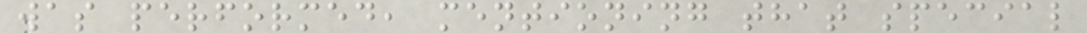was performed, mentioning that special
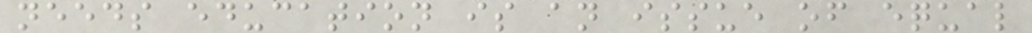needs education is an issue of equal
